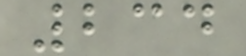234
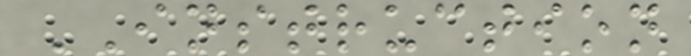INSTRUCTION
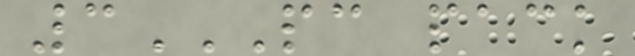3PC PACK
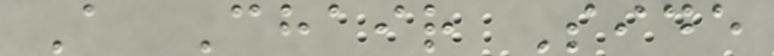A Chair Side
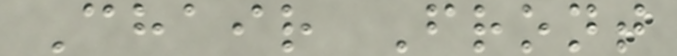Chair Front
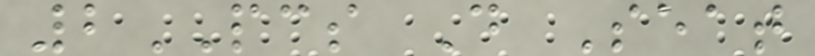2PCS D Seat
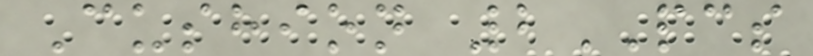Cushion 2PCS
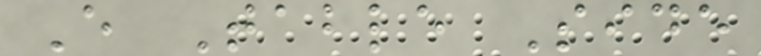E Table Side
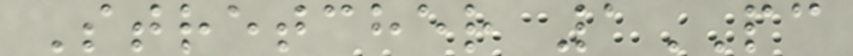Stretcher 1PC
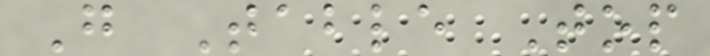G Table Top
